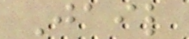Jail
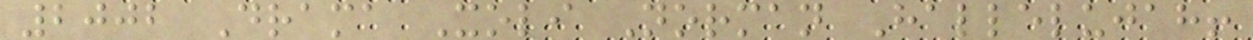2002 Drama Xoli Norman Hallelujah!
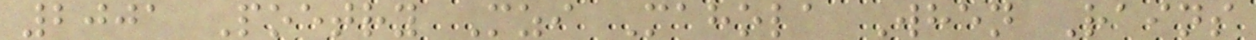2001 Poetry Mzi Mahola When Rains
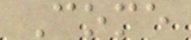Come
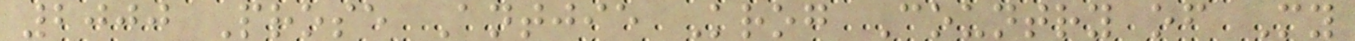2000 Prose Antjie Krog Country of My
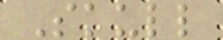Skull
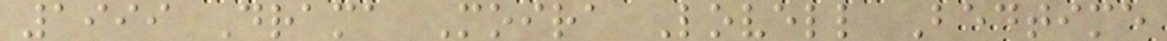1999 Drama Moira Lovell Bedtime
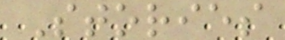Stories
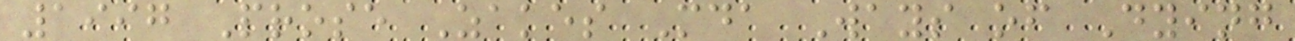1997 Prose Zakes Mda Ways of Dying
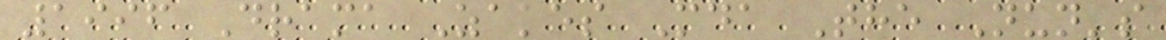1996 Drama Zakes Mda The Nun's
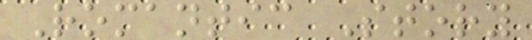Romantic Story
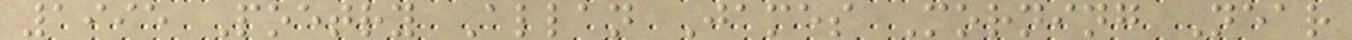1995 Poetry Allan James Morning Near
